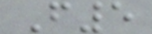F5
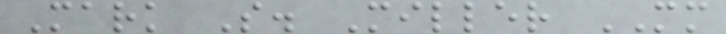Mark S. Miller MM
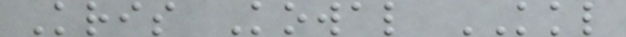Kris Kowal KKL
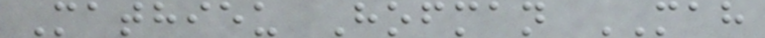Mathieu Hofman MAH
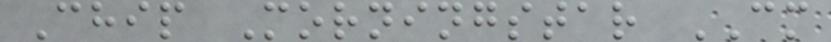Chip Morningstar CM
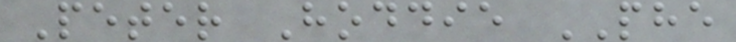Peter Hoddie PHE
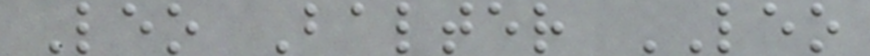Leo Balter LEO
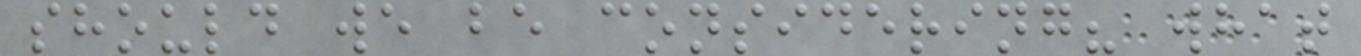should we be considering? what
